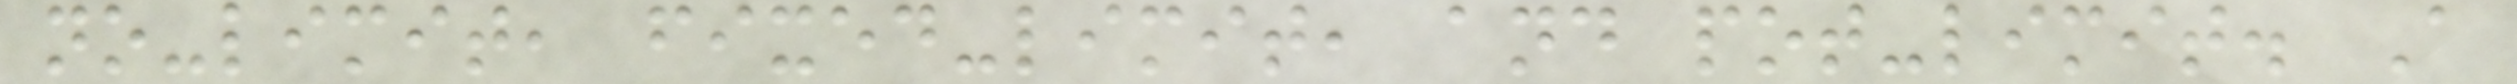no-limit, fixed-limit, and pot-limit. A
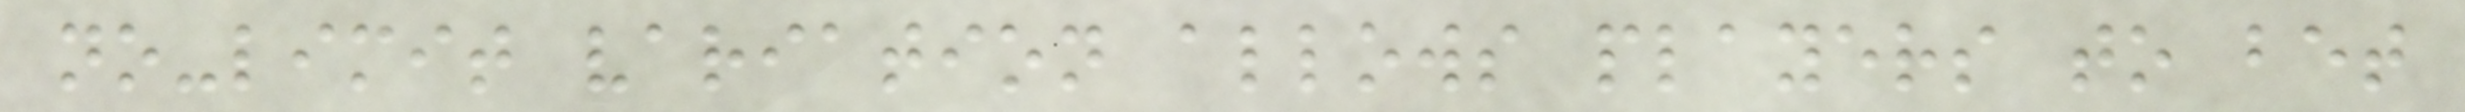no-limit variation allows players to bet
